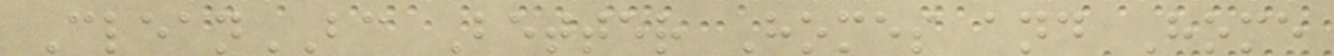CleanBC Better Homes and Home
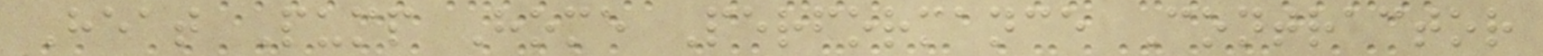Heat Pump Home Performance Contractor
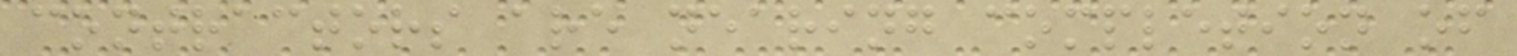contractors are nearing completion of
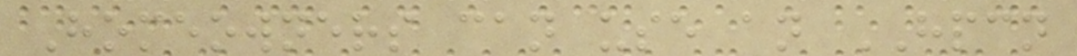Homeowners can use an HPCN
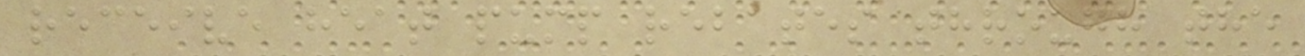receive heat pump rebates through the
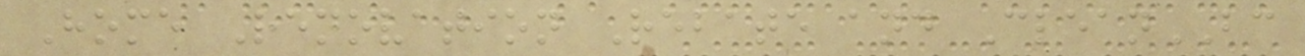Home Renovation Rebate and CleanBC
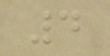4
